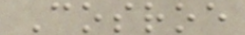Cosroe
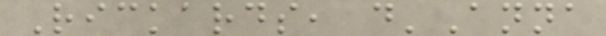Rickards, d'Anna
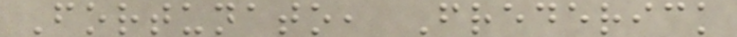Fortunato, Frederick
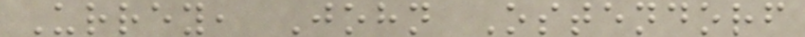Urrey, John Ostendorf
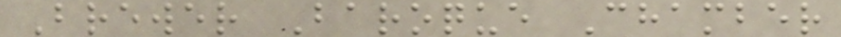Brewer Baroque Chamber
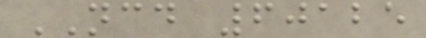NCD 60125
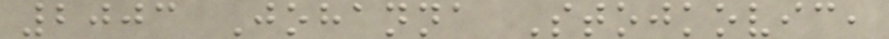2003 Johanna Stojkovic,
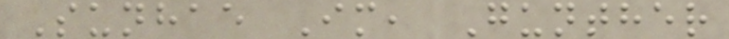Sunhae Im, Gunther
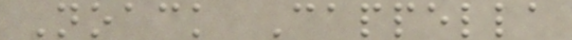Noack Cappella
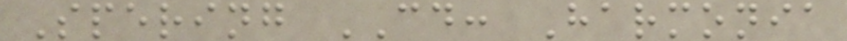Spering CD: Harmonia
